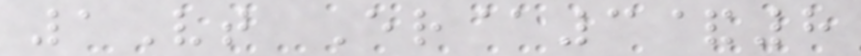1Vt Er@3&8
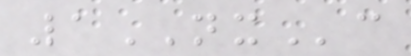1NXc
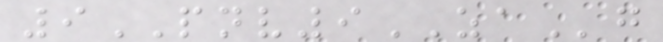9PNV9ZAg
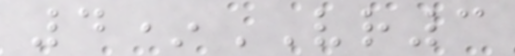4*VR3
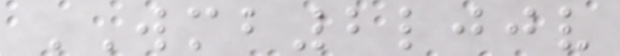WMB2ljjv
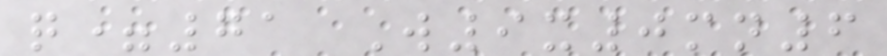q=71 W9x0mn6
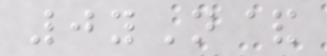0yN&
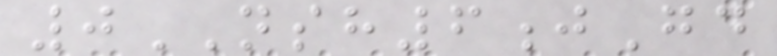0NSH6jGd
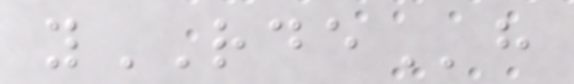yRDEh
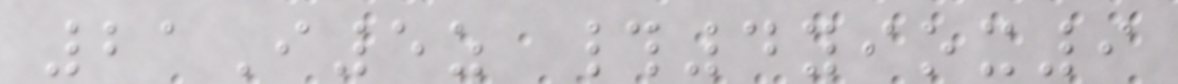21I5z #4yiox9
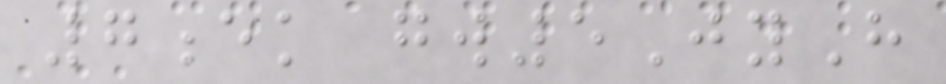7ek gw5JyH
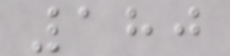180
